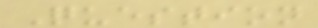Question
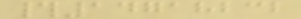#14718232
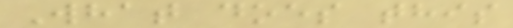What does this
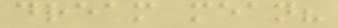dream mean?
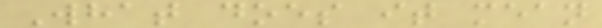What does it mean
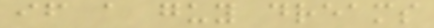if a guy dreams
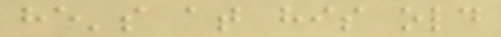he's at his old
